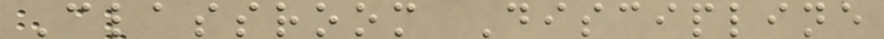Classroom Discipline
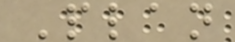Plan
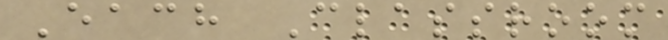Each Classroom
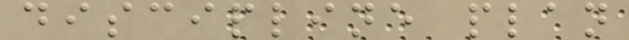discipline plan
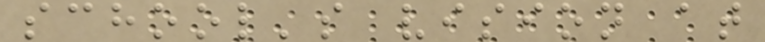school's vision at
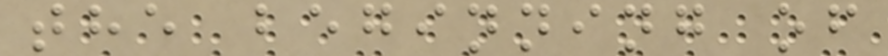the beginning of
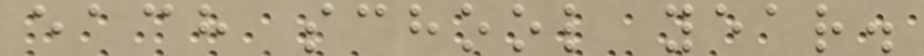each school year.
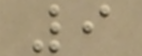9
